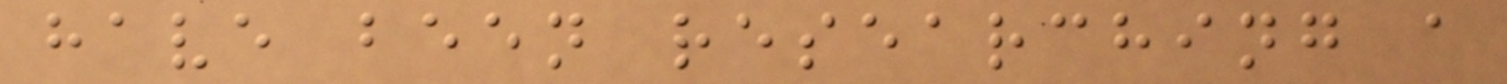have been researching a
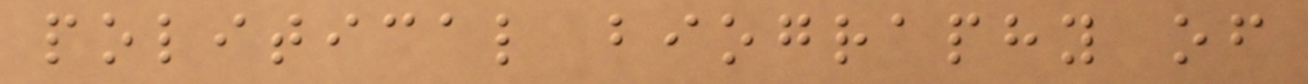political biography of
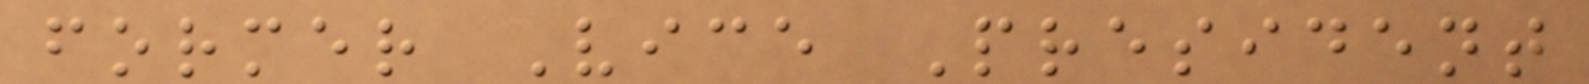former Vice President
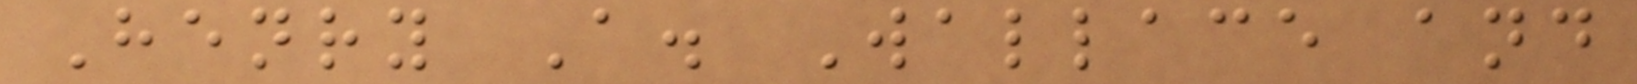Henry A. Wallace and
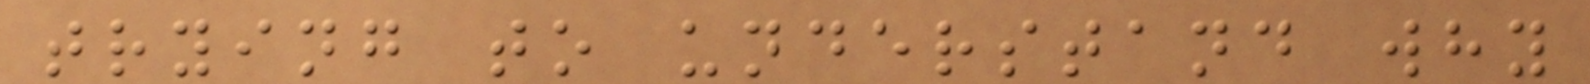trying to understand why
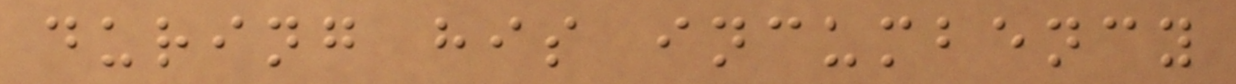during his incumbency
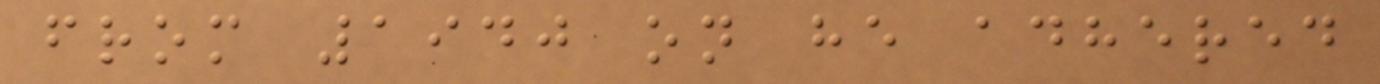from 1940 on he adhered
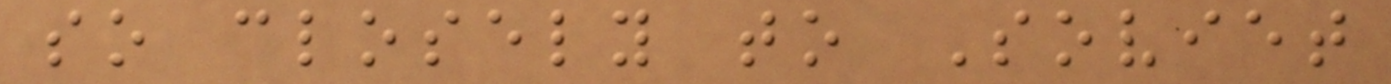so closely to Soviet
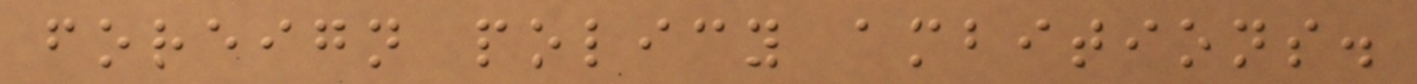foreign policy ambitions.
